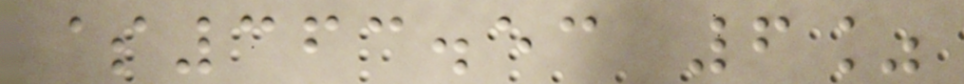$363.53 6%
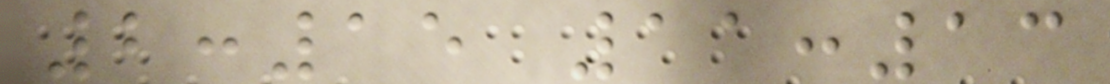2:15 11:13
